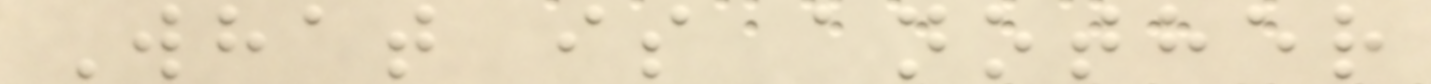What is another
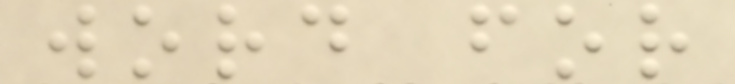word for
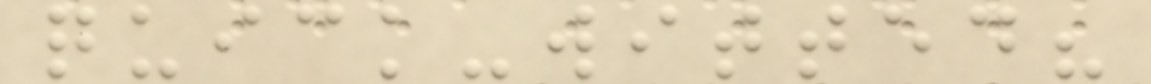quick-witted?
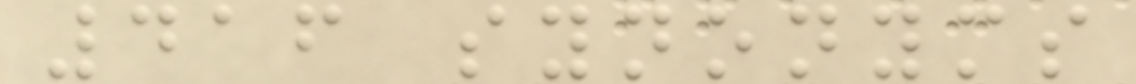416 synonyms
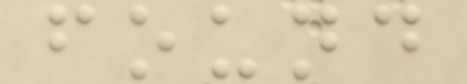found
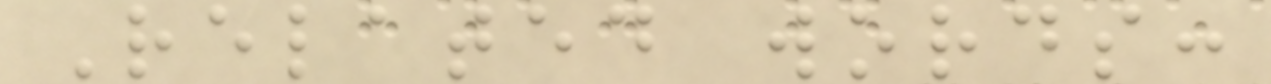Related words:
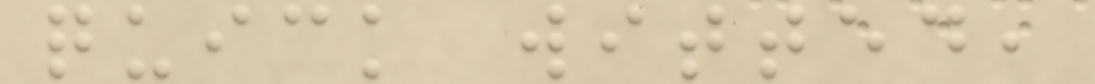quick witted,
